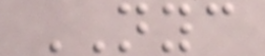NYC
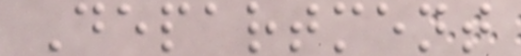Department
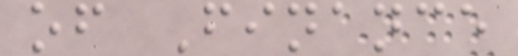of Finance
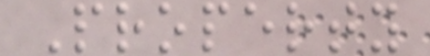Property
